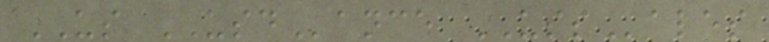US USDance USSales
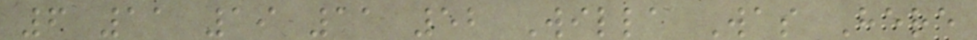6 11 19 11 52 Willa Was Here
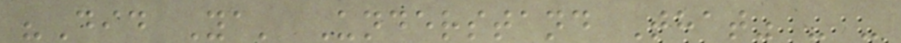"Did Ya' Understand That" - -
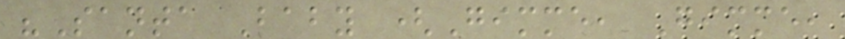"Santa Baby (Gimme, Gimme,
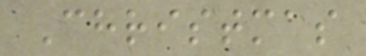Christmas
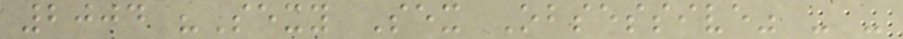2004 "Sexy Sex Obsessive" - -
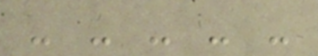- - - - -
